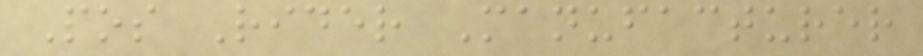Pos Rider Manufacturer
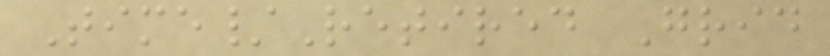Time/Retired Grid
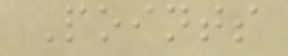Points
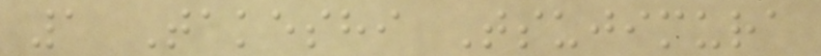1 Takeshi Tsujimura
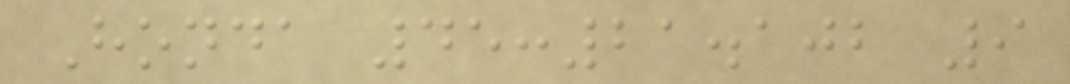Honda 45:21.102 9
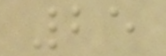25
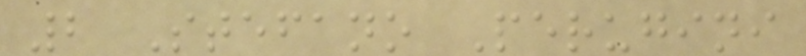2 Stefano Perugini
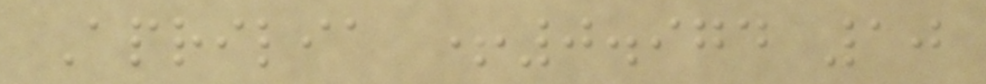Aprilia +0.974 10
